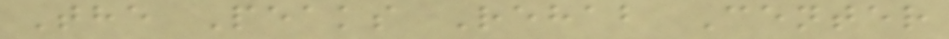The Peaks Rehab Center
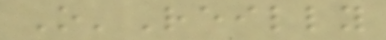O'Reilly
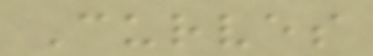Curves
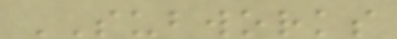SUBWORKS
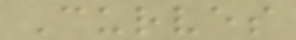Curves
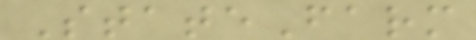StateFarm
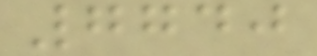7740
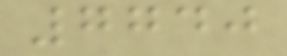7740
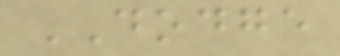DODGE
